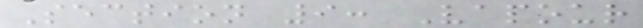Section 9: Vapour
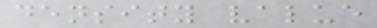density value
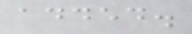added.
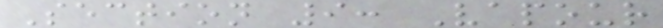Section 9: Vapour
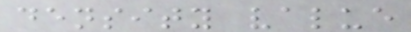density value
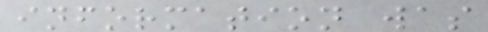information was
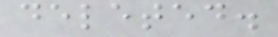deleted.
